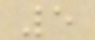5
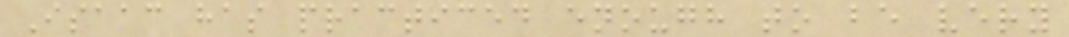Isaac has practiced enough to be very
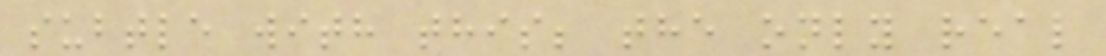subtle with this; the only real
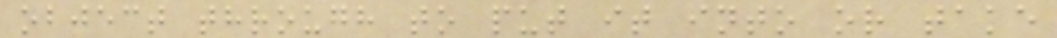object through to put it into or take
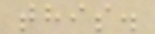this.
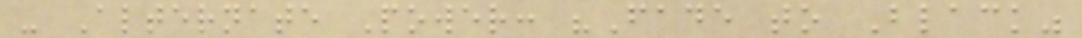- Alternate Power: "Fade to Black"
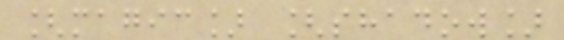[magic] [shadow]
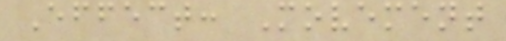Effect: Movement
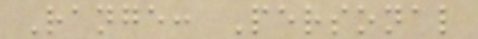Range: Personal
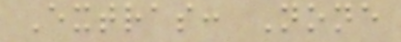Extras: None
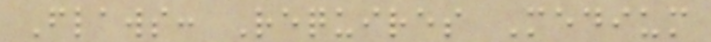Flaws: Requires Medium
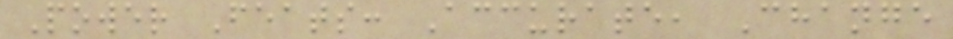Power Feats: Accurate, Change
